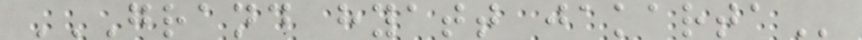GRAND HYATT JAKARTA
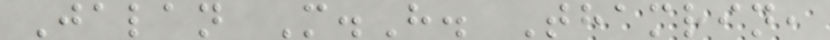Jalan M.H. Thamrin,
